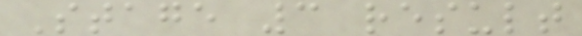Stage 3 result
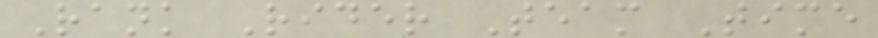Rank Rider Team Time
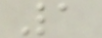1
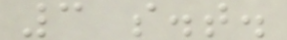3 s.t.
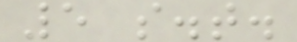5 s.t.
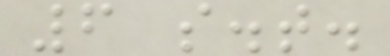6 s.t.
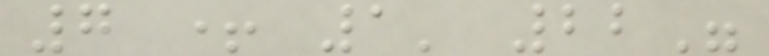7 + 1' 22"
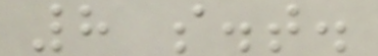8 s.t.
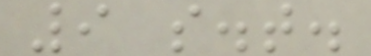9 s.t.
